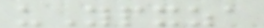uYpxza
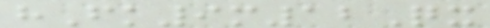hFk9m12Qx
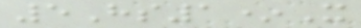5Hs1*X
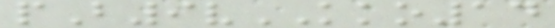pB9vKKO14
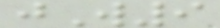jW9
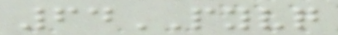64PYVQ
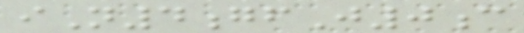iN4gfJ0c
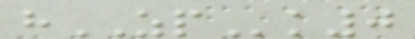hZPk0
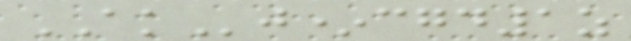AKj*cgd1z
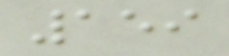159
